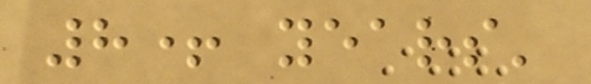8+ years'
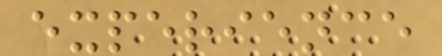experience
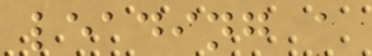leading a
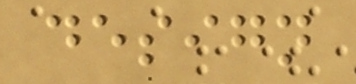design
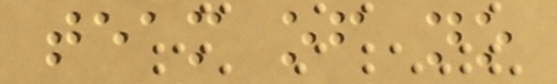team of no
